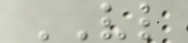VL
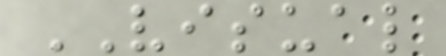VISUAL
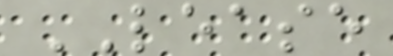LEASE
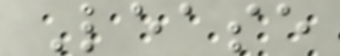Lease
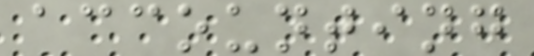accounting
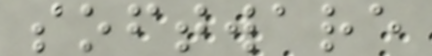software
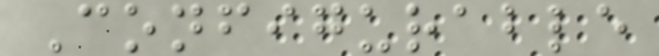Configurable
